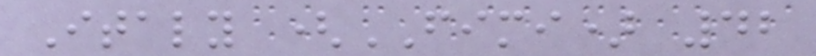Italy (FIMI) 42
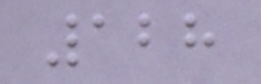128
